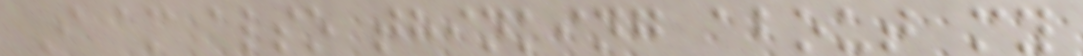I am also thinking about my
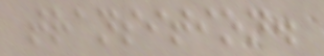transition.
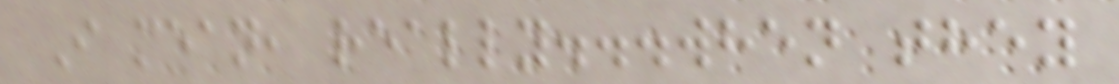I mean, really...when they
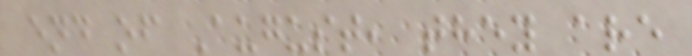end of August, they are
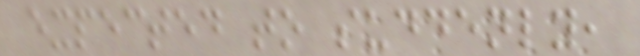expected to suddenly,
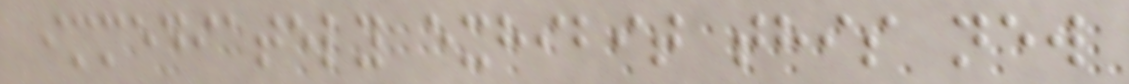immediately exhibit this new
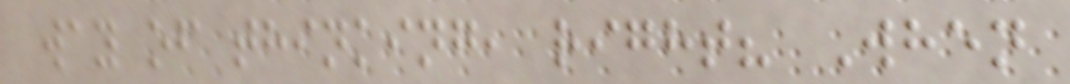way of thinking, right? When
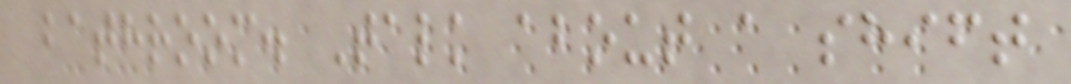bathroom. Talk about a shift
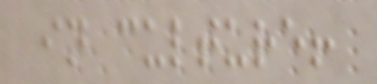in culture!
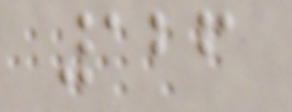126
